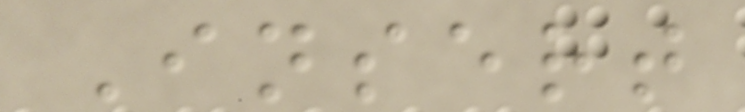Insert
